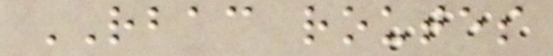RBAC routes
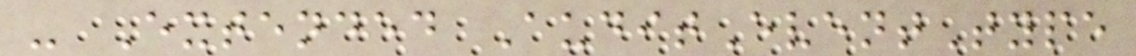- Extended AuditEventType
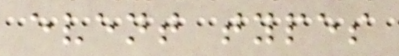event types
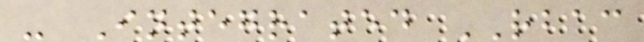- Integrated RBAC
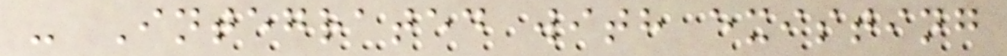- Integrated with existing
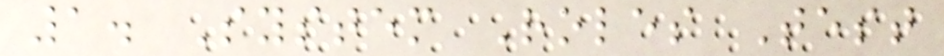1. System Roles Test
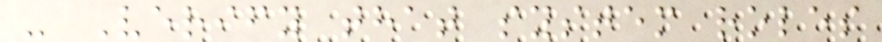- Verify that system roles
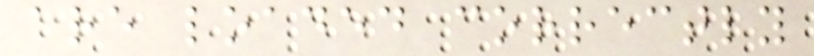are loaded correctly
